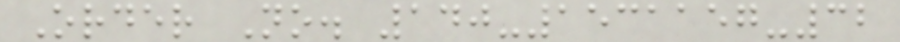Order No. 140-1531157-32
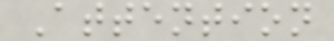Attention
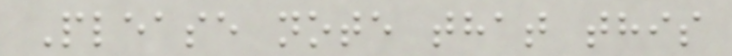Please note that this
